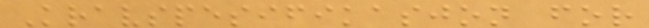Kravspesifikasjon for
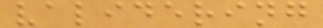validering
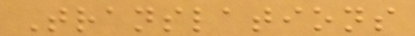Translations
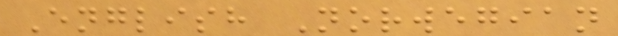English Norwegian
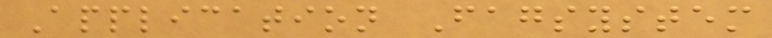Application Fagsystem
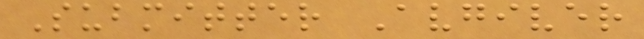Submitter Avgiver
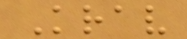Krav
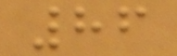86
